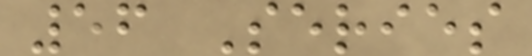56 Series
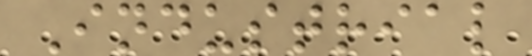Industrial
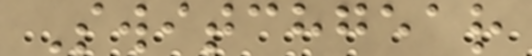Switchgear
